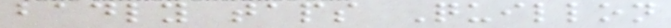badly taps Quillon
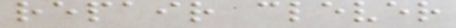repair clever
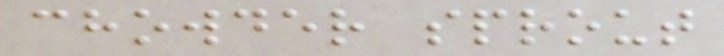chowder sprout
